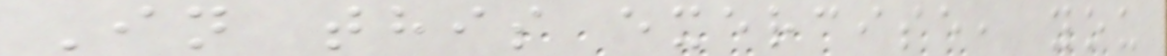In this exercise, you
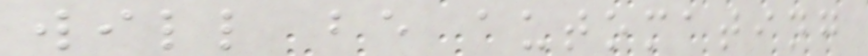will be automating
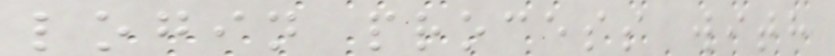login process with
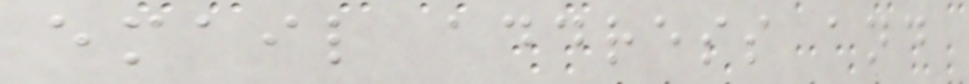email address and
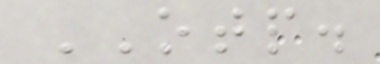OTP.
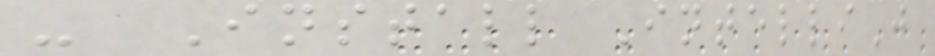- Install IntelliJ
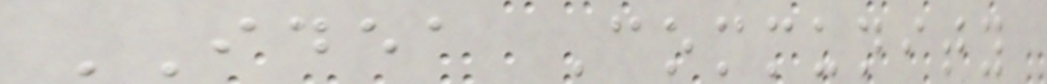IDEA Community
